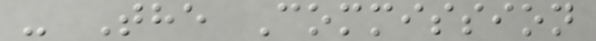- The Commission
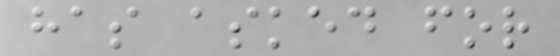has asked for
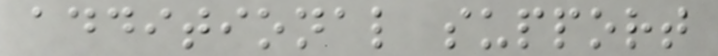additional support
